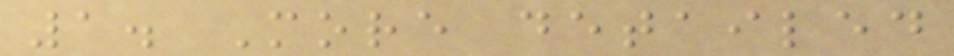1. More detailed
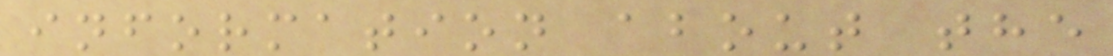information about the
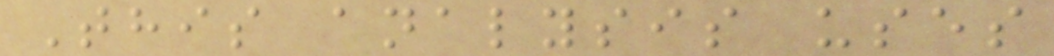This analysis uses
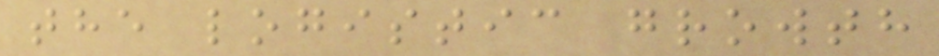the logistic growth
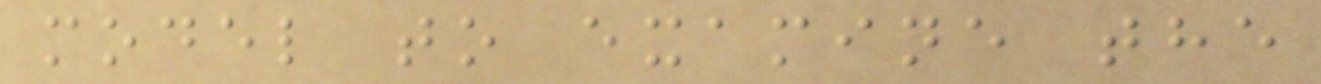model to examine the
